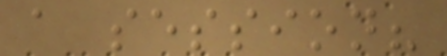a session?
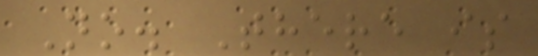No. There is
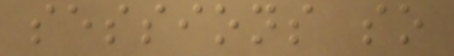sessions so
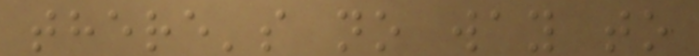there's no way to
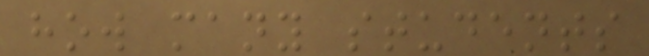how many students
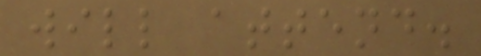will attend.
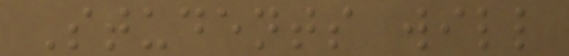Students will
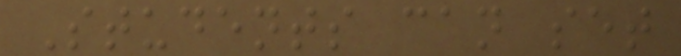Students can set
